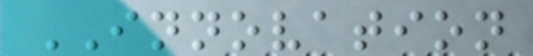INNOVATION
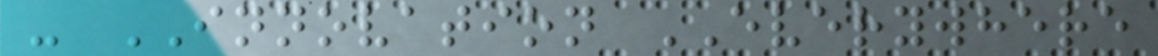- INNOVATION EVERYWHERE
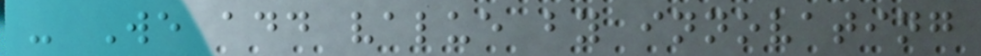- We add value by innovating
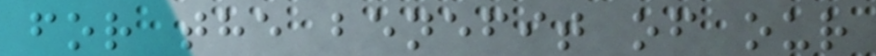for the benefit of our
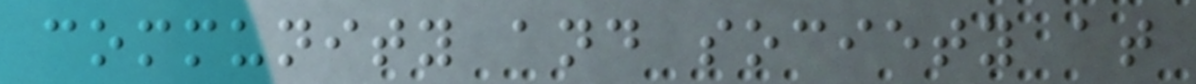community and society at
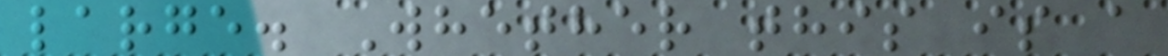large. Whether this is a
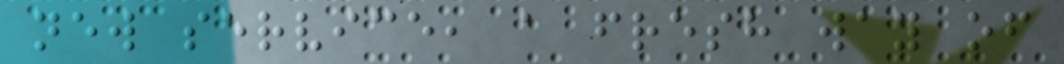new service, a fresh way of
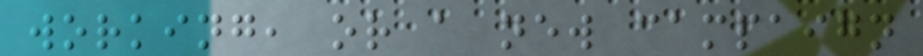working, or a new campaign
